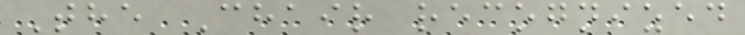The Chair recognized
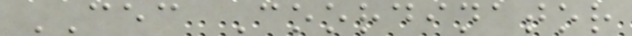CEC Coordinator
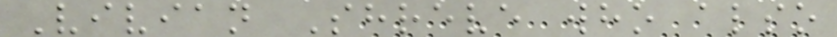Vivian Shreve who also
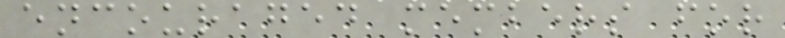encouraged members for
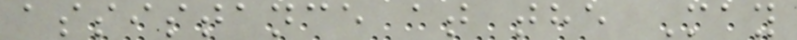assistance at the May
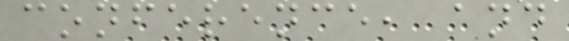conference, and
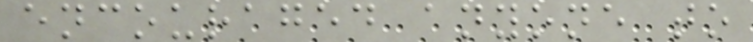encouraged anyone to
